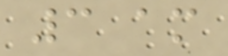3 am
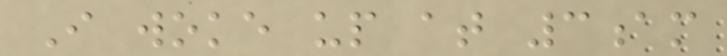I woke up at 3am
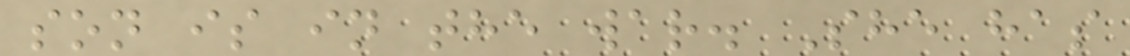son is in the war. She has
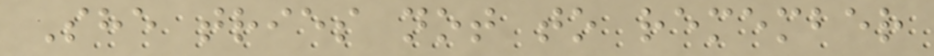She tries not to remember
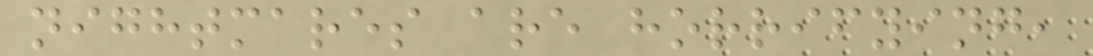nightmares are horrifying,
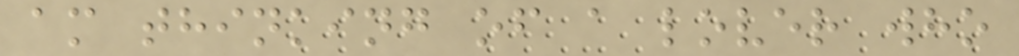am thinking of a lover who
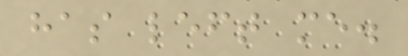has left me.
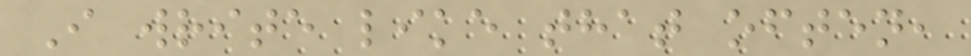I write like that often,
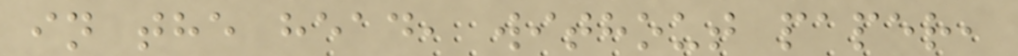in the head, without paper,
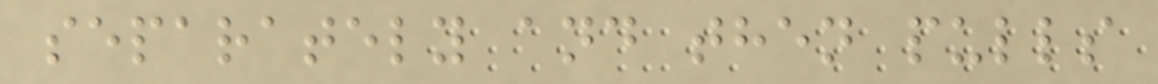separately and then pulls
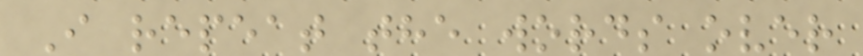I repeat the words over
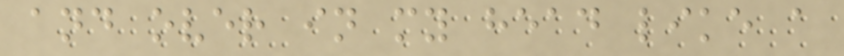and over in my head like a
